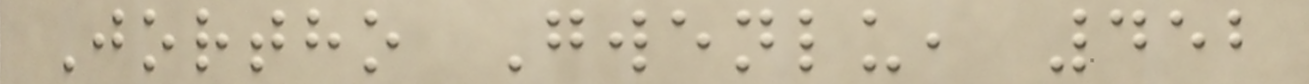Jortho Gwenlu, 452
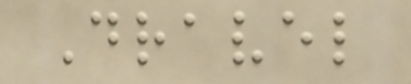Dravel
